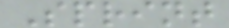Sprint
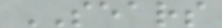SEARS
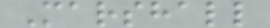Marshall
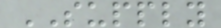SUPPLY
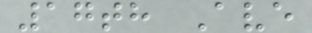17th Ave
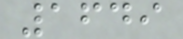1649
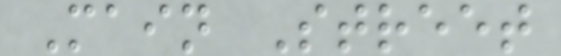Main Street
